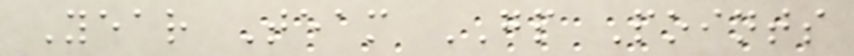Year Team GP Points
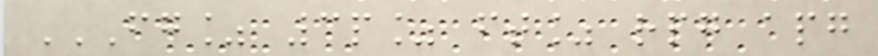FG% 3P% FT% RPG APG
